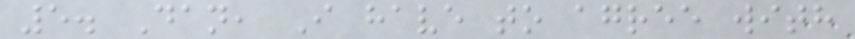5. Dan, I have to agree with
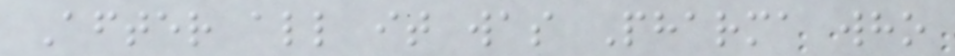After all it was Pharma who
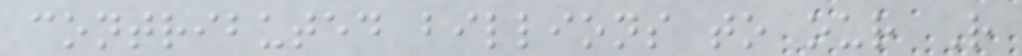contributed billions to our R
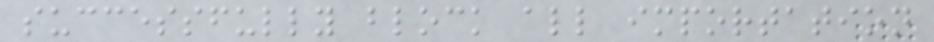successfully block all importation
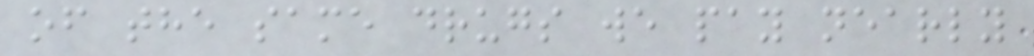of the same drugs we pay nearly
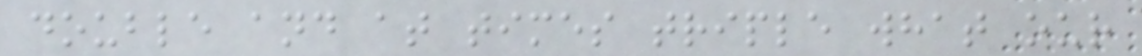double and at times triple what our
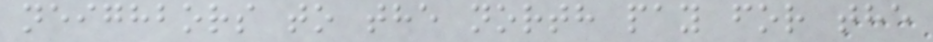neighbors to the north pay for the
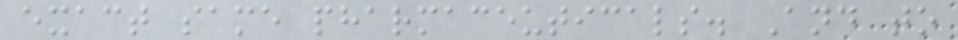exact same pharmaceuticals. And to
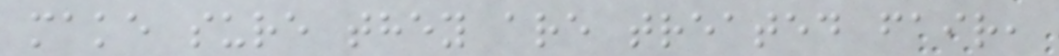make sure they are treated fair,
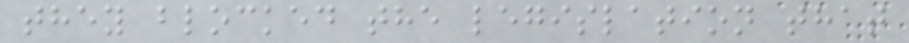they blocked the legislation that
